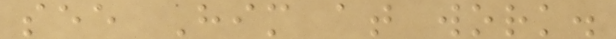see Him at work.
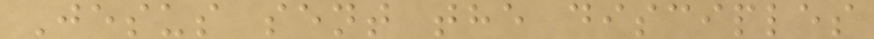Jesus sent the disciples
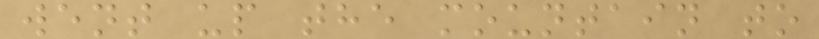went up the mountain to
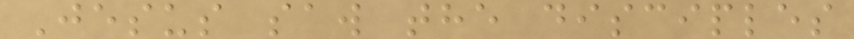Jesus saw the disciples
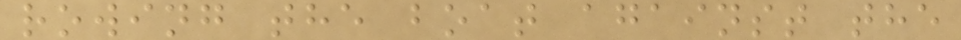rowing the boat against the
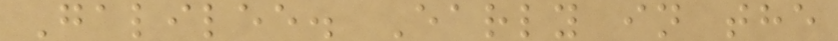Galilee. Early in the
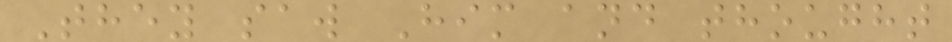They saw Him and thought
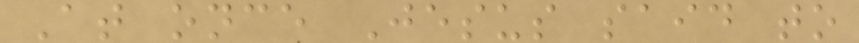At once Jesus said to
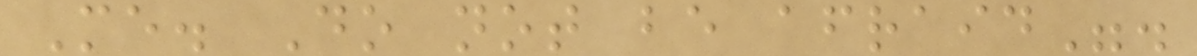Me. Do not be afraid".
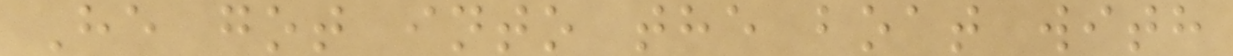He got into the boat with
